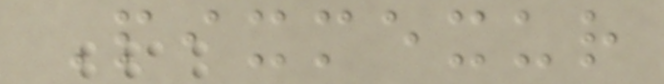Pixmexur
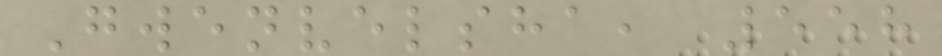Gwenvelsha, 558
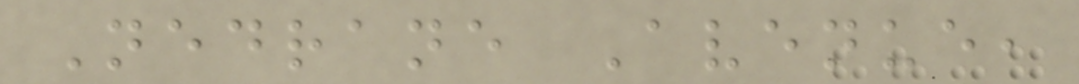Nedrane Avenue,
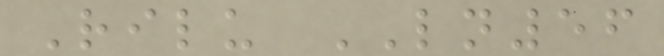Rilu LN56
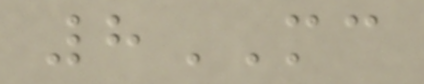8MC
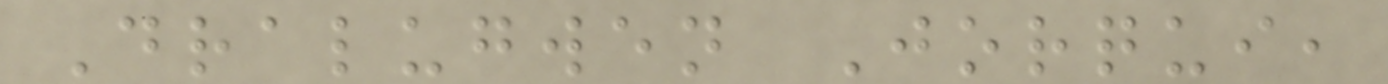Dralugwen Jorqui,
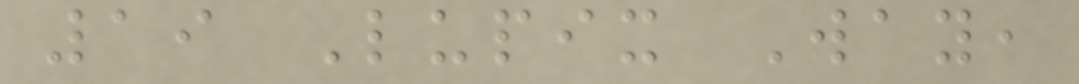19 Lupix Way,
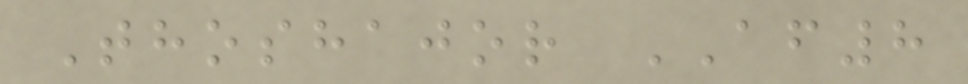Thoshajor AF8
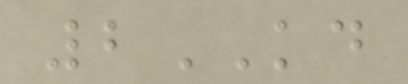2KD
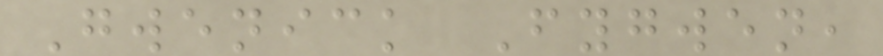Gwenick Fygwen,
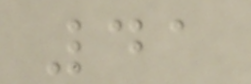41
